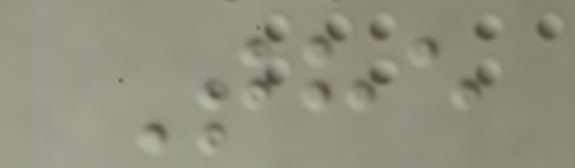The
